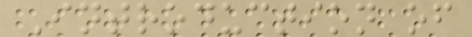Introduction of
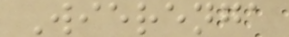Wierenga
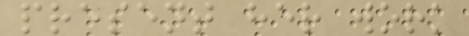present her work
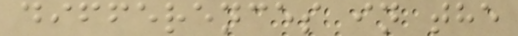differences in the
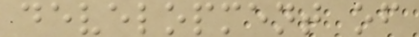development of
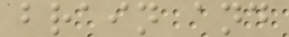brain and
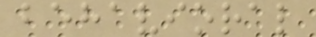behavioral
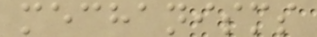mechanisms
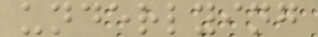underlying
